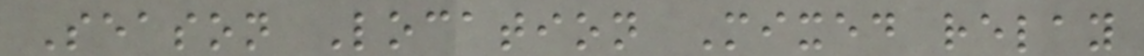Season Location Mixed relay
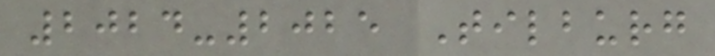2024-2025 Tilburg
